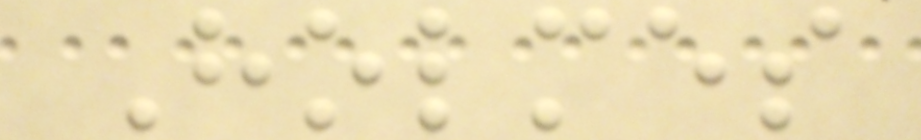Holmes
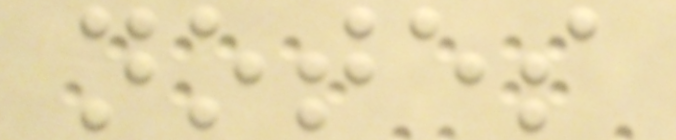notes
